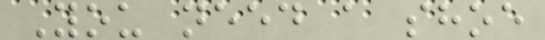You need a shoe
